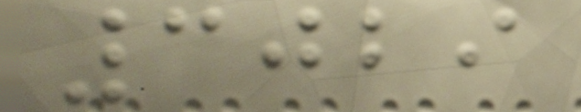3029
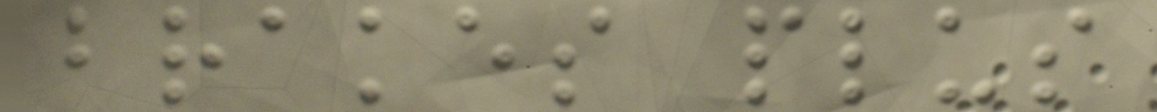brakes plus
